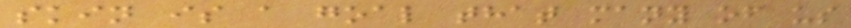skin is a goal that many of us
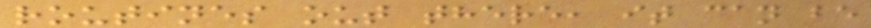routines out there, it can be
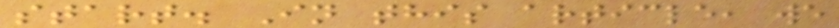start. In this article, we
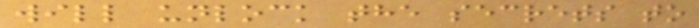will unlock the secrets to
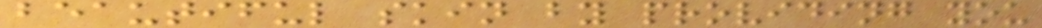beautiful skin by providing you
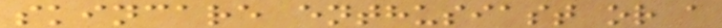skincare enthusiast or a
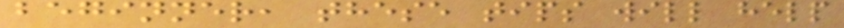beginner, these tips will help
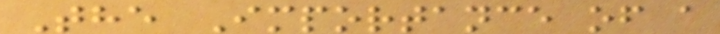The Importance of a
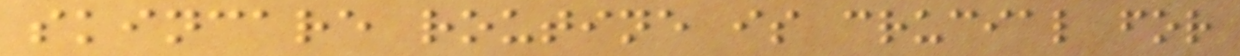skincare routine is crucial for
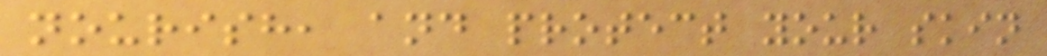nourish, and protect your skin
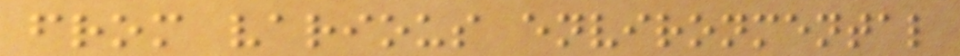from various environmental
